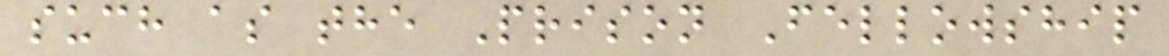such as the Prison Fellowship
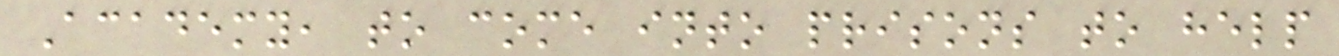Academy, to come into prisons to help
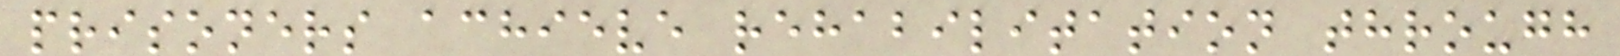prisoners achieve rehabilitation through
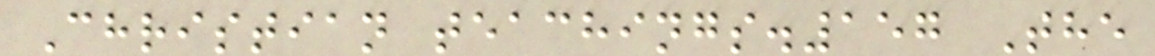Christian teachings.157 The
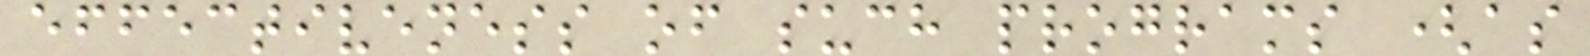effectiveness of such programs (as
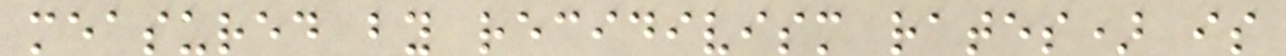measured by recidivism rates) is
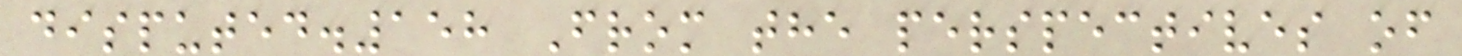disputed.158 From the perspectives of
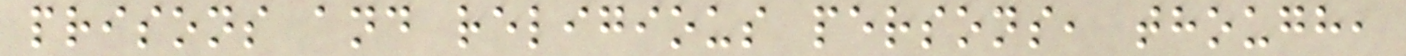prisons and religious persons, though,
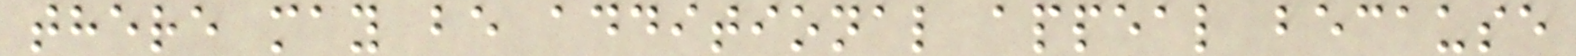there may be additional appeal because
